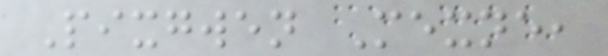Pixgwen Mexne,
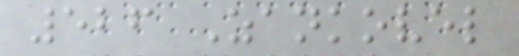526 Zankovel
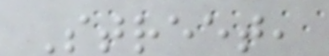Street,
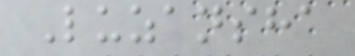Luzansha
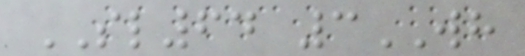SL64 3WH
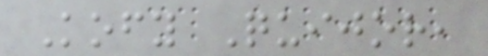Kofy Quijor,
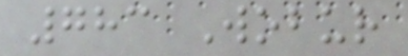783 Wobur
